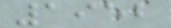1952
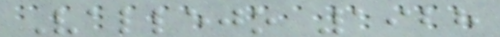Vallejo 1928
